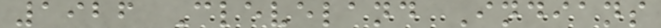1926 Cleveland Indians
